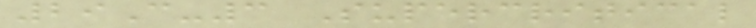29C-3 Supercritical
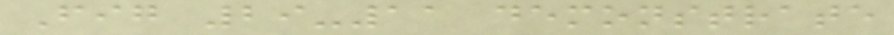Fig 29-11 demonstrate
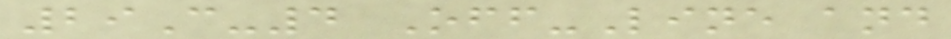29C-4 Off-Line and
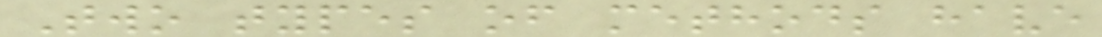Two types of methods have
